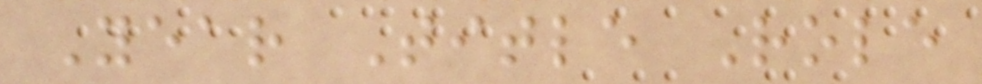Year Title Role
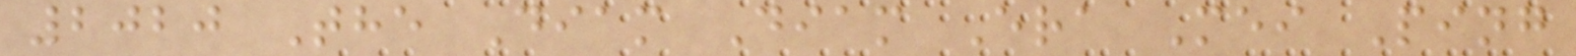2020 The Diam Diam Era Mei Ping
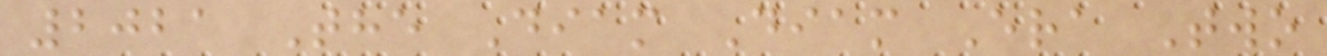2021 The Diam Diam Era Two
